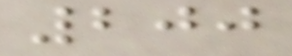200
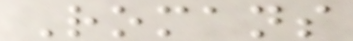Romans
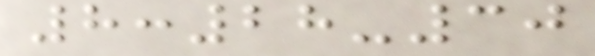8:28-30
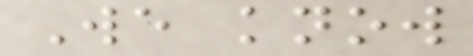We know
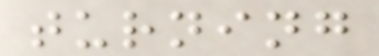turning
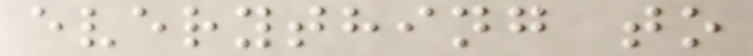everything to
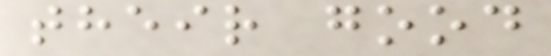their good
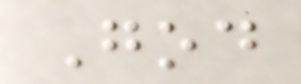God
